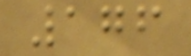176
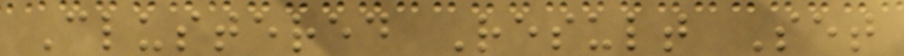Clustered Result Set
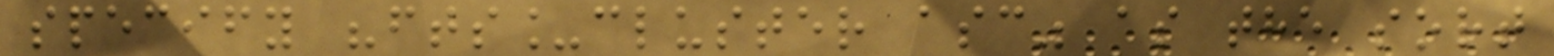specify "fts_cluster asc" as the sort
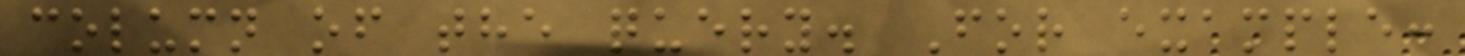column of the query. For example:
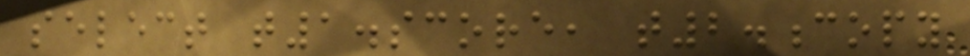select t1.score, t2.copy
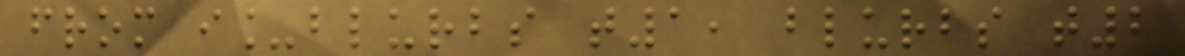from i_blurbs t1, blurbs t2
